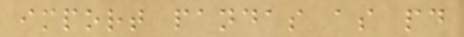import pandas as pd
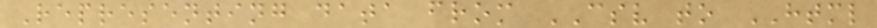Representing data from CSV to HTML
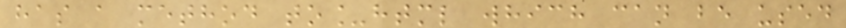has a method to_html which can be used
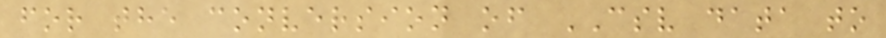for the conversion of CSV data to
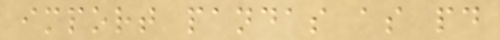import pandas as pd
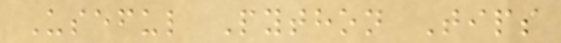Useful Python Tips
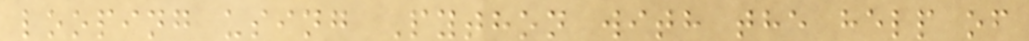looping using Python with the help of
